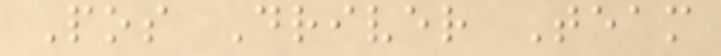Pos Driver Team
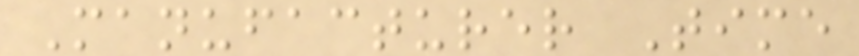Manufacturer Time
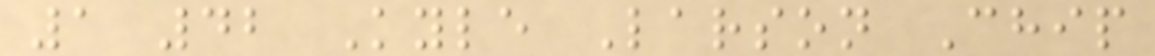1 42 Kyle Larson Chip
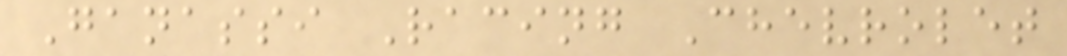Ganassi Racing Chevrolet
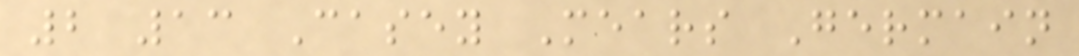2 13 Casey Mears Germain
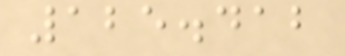125.412
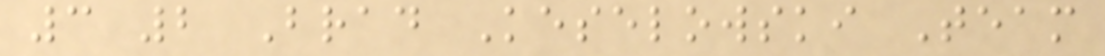3 2 Brad Keselowski Team
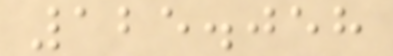125.058
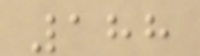188
